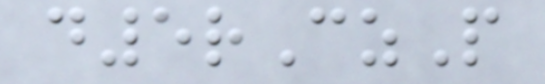d5rCzP
